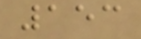153
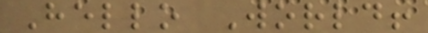Hello World!
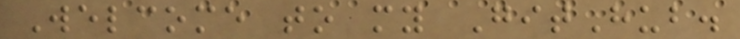Welcome to my GitHub.
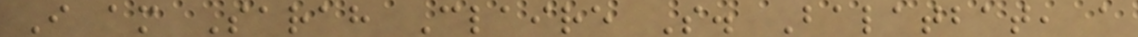I am Sarah Claire S. Balatbat, a
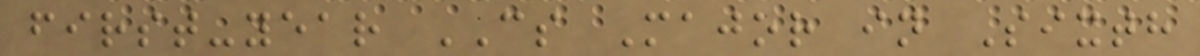first-year CS Major in Sixth
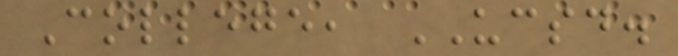College, UCSD.
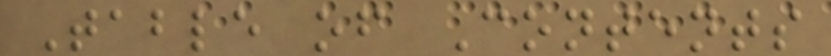Table of Contents
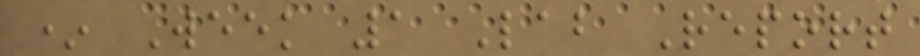* Week 1 Lab Report
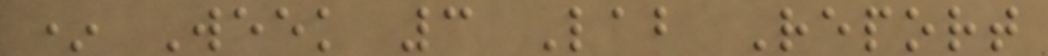* Week 3 Lab Report
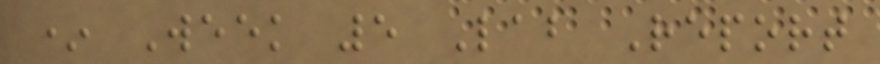* Week 5 Lab Report
